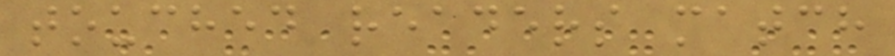touched readers match
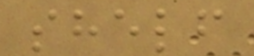shelf
